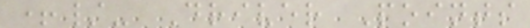+/- Driver Points
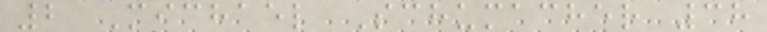2 Michael Schumacher 38
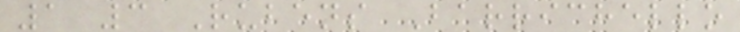1 3 Rubens Barrichello
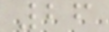26
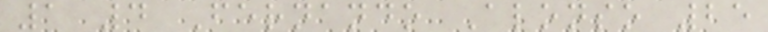1 4 Fernando Alonso 25
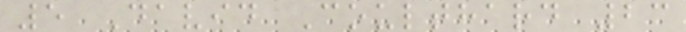5 David Coulthard 23
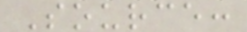Source:
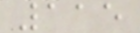115
